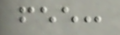fee:
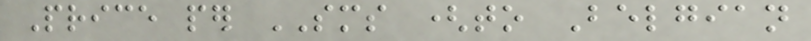Price per SMS (to Belgian
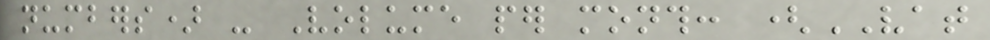numbers) - Volume per month: (VAT
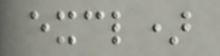excl)
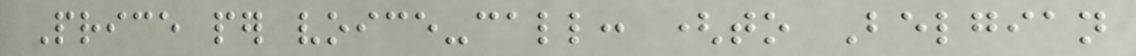Price per voice-call: (to Belgian
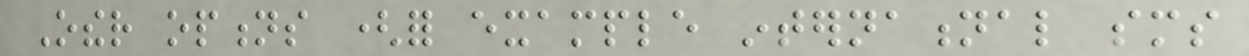Other options (for example international sms
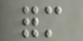form
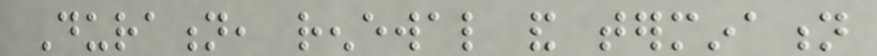Duration, renewal and termination
